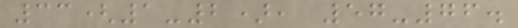33(1-2), 57-76.
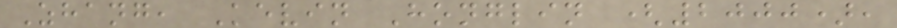Zhang, Kevin Honglin (2000),
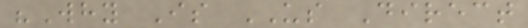"Why Is US Direct
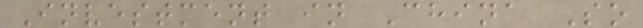Investment in China So
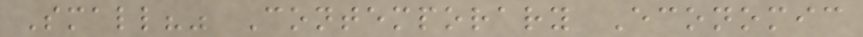Small?" Contemporary Economic
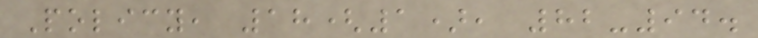Policy, 18(1), 82-94.
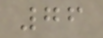76
